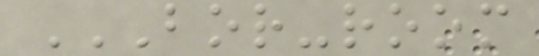BOR-ROOM
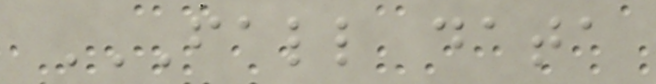FALL DATA
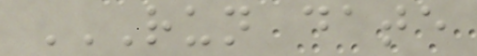RUN DATE
